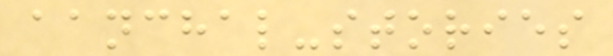aanchal-stories
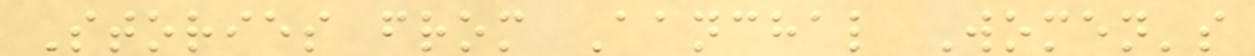Stories from Aanchal Women's
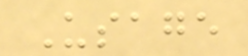Usage
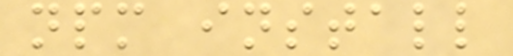npm install
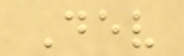Dev
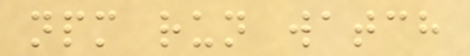npm run watch
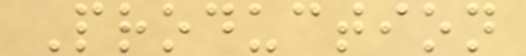Production
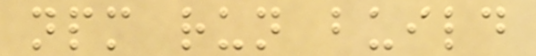npm run build
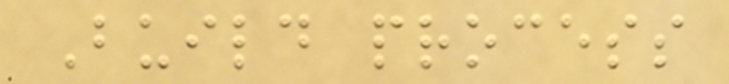Build process
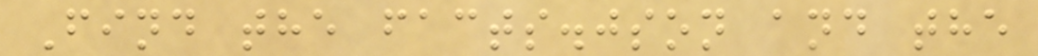Find the facts.json and the
